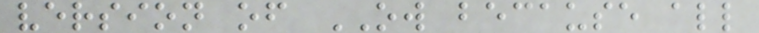version of OW because all
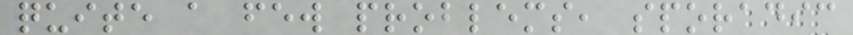quite a few problems, sporadic
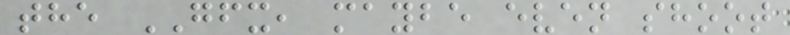the GFX, maybe even shoot
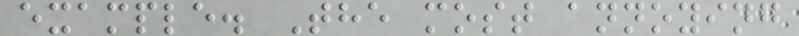example. The most annoying
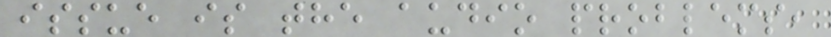issue is the audio problems,
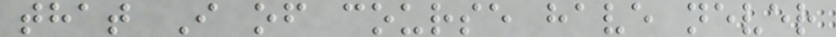that I of course have never
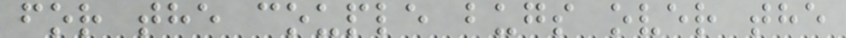for the couple bugs over the
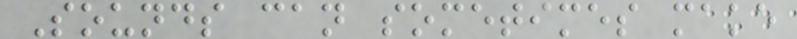Sounds can sometimes make
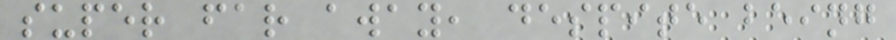super far away, despite being
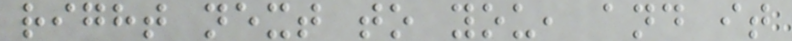right next to you, and it
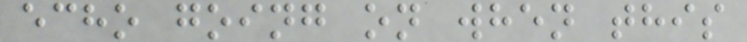echo going on when this
